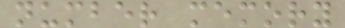number memory
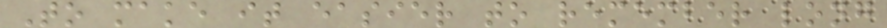To make it easier to remember long
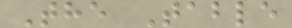The Table
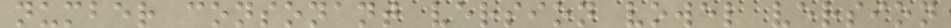number consonant version vowel version
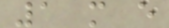1 m e
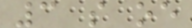3 s oe
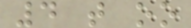4 t oo
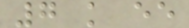7 k ee
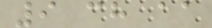9 ch aa
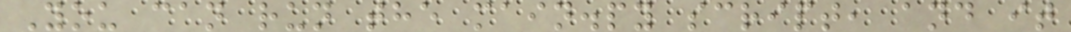You can run the main.py script, and it
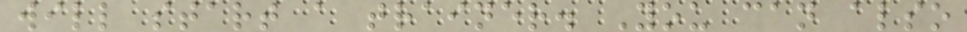will start a trainer. You can also
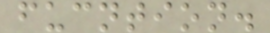fucntion.
